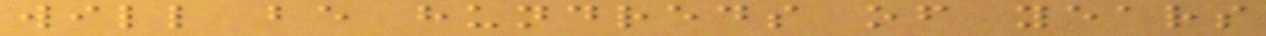will be hundreds of years
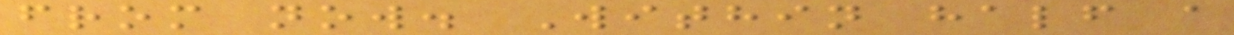from now. Within half a
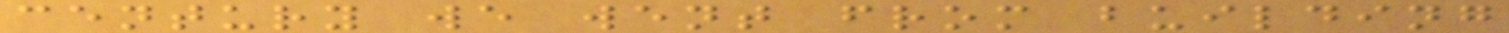century we went from building
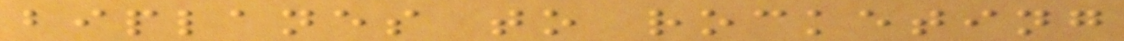biplanes to rocketing
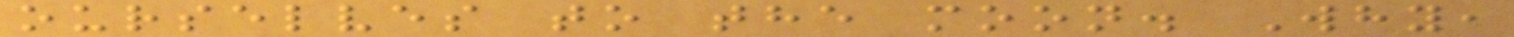ourselves to the moon. Why,
